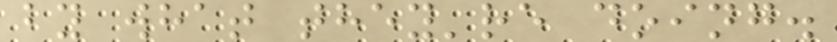by what they're doing.
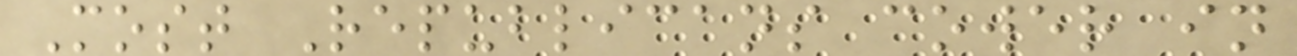Most Republicans cower in
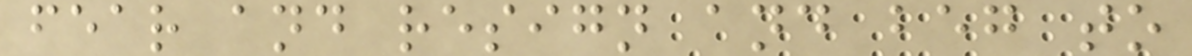fear and resign and beg to
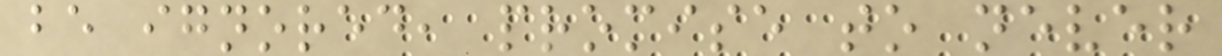be ignored, promise to never
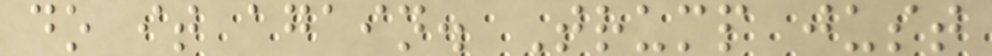do it again. Trump just
